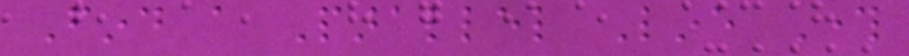Find a Parallel Line Through
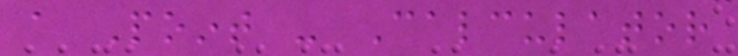a Point - Calculator
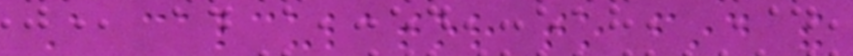A calculator to find the
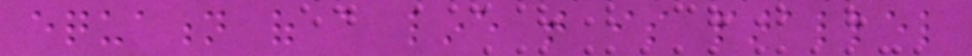equation of a line that is parallel
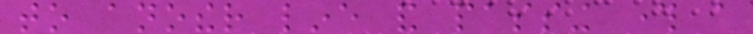to another line and passing through a
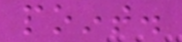point.
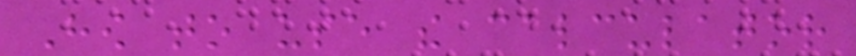How to use the calculator
